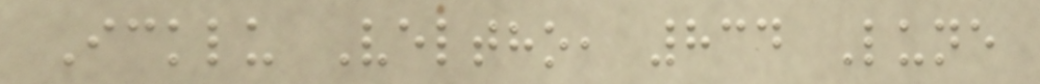Icklu Veltho, 834 Lune
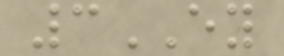3EY
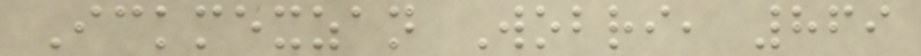Ickmexzan Wobri, 869
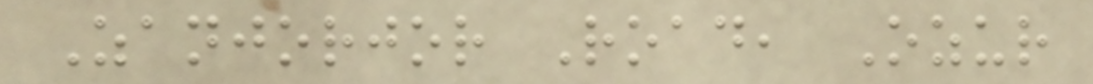Zanjorjor Road, Ozur
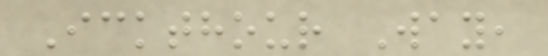Ickthour Way,
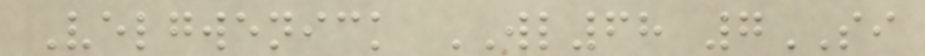Velgwenick WL68 7SI
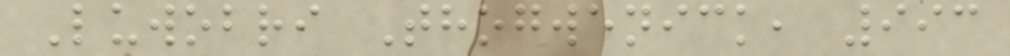Luwobri Thogwenick, 993
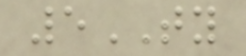5TY
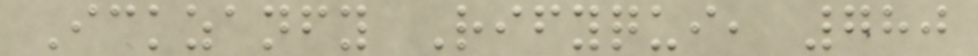Ickzanfy Rifyqui, 780
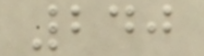240
